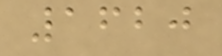1620
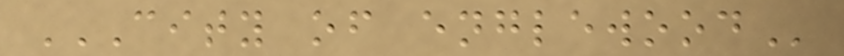CITY OF ENGLEWOOD
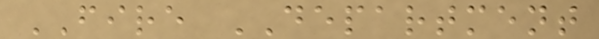FIRE DEPARTMENT
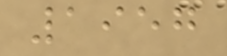1957
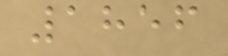1856
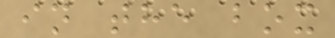in the box
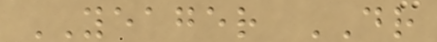YEAGER DR
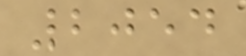2054
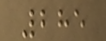285
